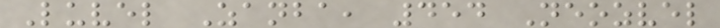Luvel Zanba, 454 Neozvel
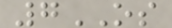7OS
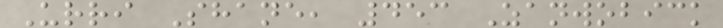Urri Shane, 453 Zanwobick
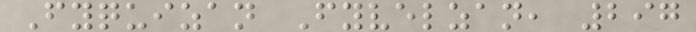Fyquizan Fyvelzan, 297
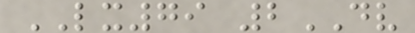LX79 2DV
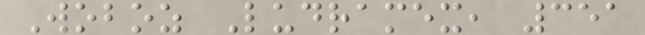Woboz Ludramex, 351
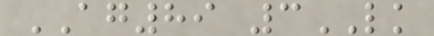AG89 3LK
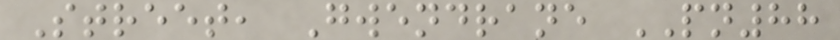Street, Gwendrane PN88
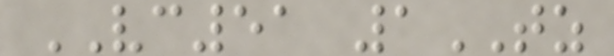VC51 1TZ
